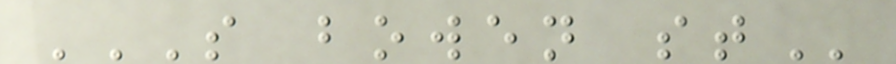S BOWEN ST
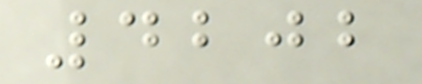4202
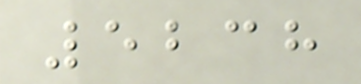5238
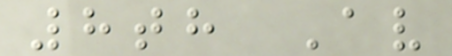8th Av
